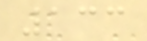133
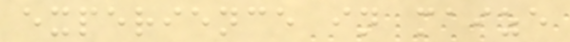experience in maize
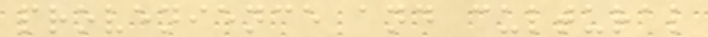provenience and cultural
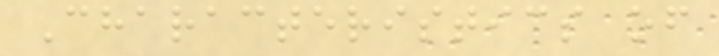Characteristics of
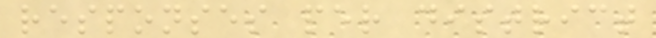responses per district
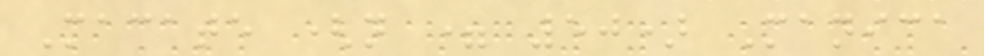Macate (n = 50) Manica
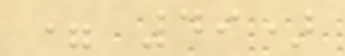= 49)
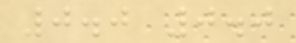0.0 0.0
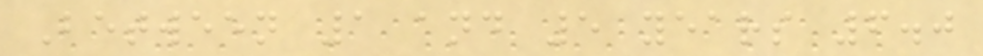Between 1 and 5 years 6.0
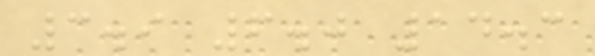3.9 6.0 14.3
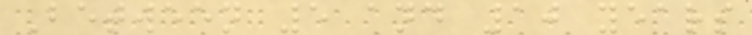Between 5 and 10 years
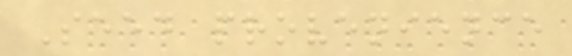Seed provenience
